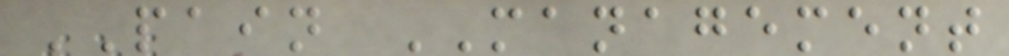PAIN MANAGEMENT
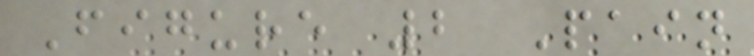Figure 2 Pain
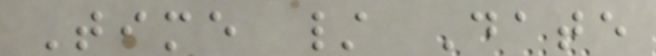Time / Date
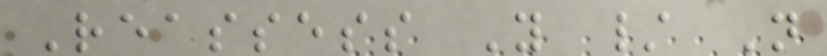Reassess Y / N
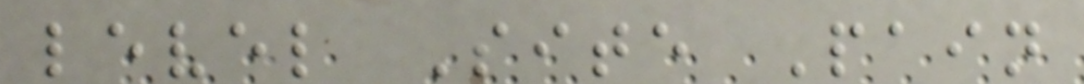level Site Pain
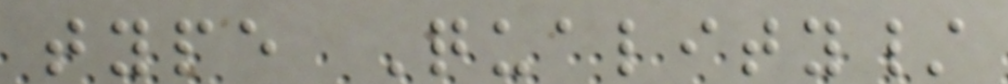type Quality/
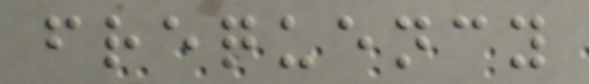frequency
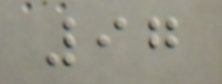97
